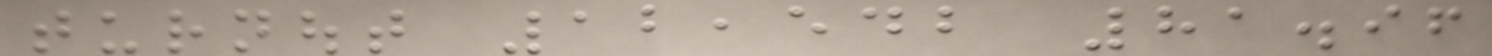turnout 12,542 81.96
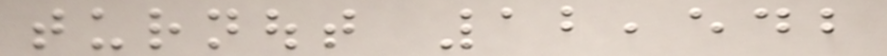turnout 12,542
